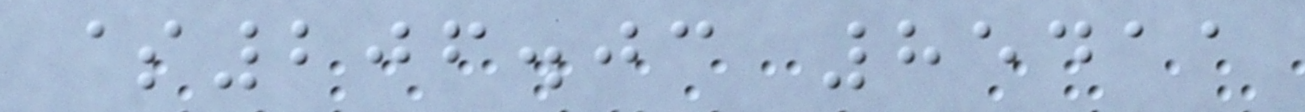$206.03 85411
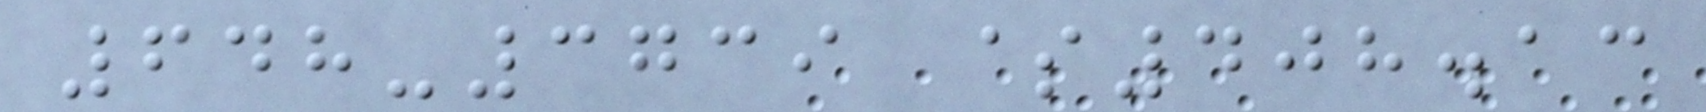648-3739 $408.13
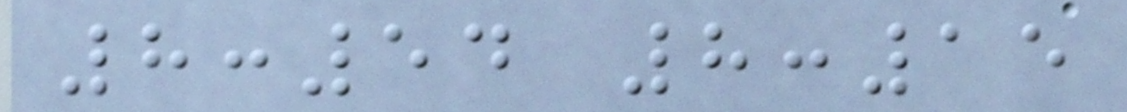8:54 8:15
